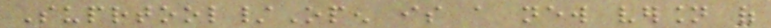Suprtool/Open is a new version of
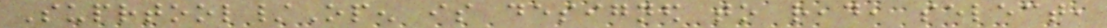Suprtool/Open is designed to read, select,
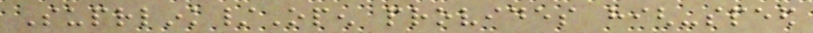Suprlink/Open provides high-speed
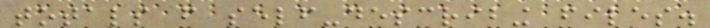totals from self-describing files.
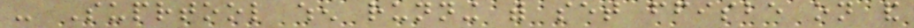- Suprtool when running with set ffisbe on and
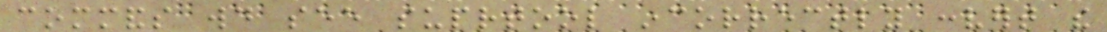commands would see suprtool incorrectly convert the
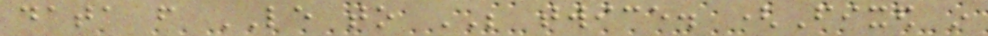data from LE to BE twice. (Fixed in
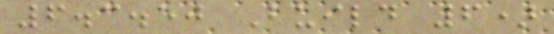6.3.50 Build 6)
